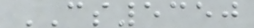CS5350
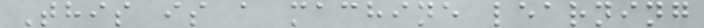This is a machine learning
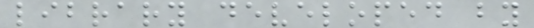library developed by
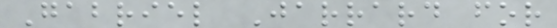Gabriel Jarrard for
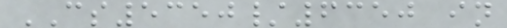CS5350/6350 in
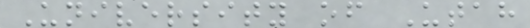University of Utah
